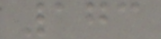173
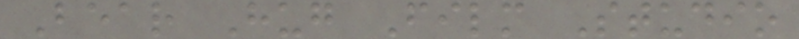Bear Hug Film Studio
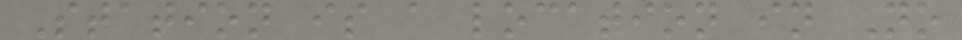Station is a location in No
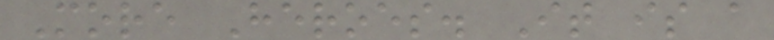More Heroes. It is a
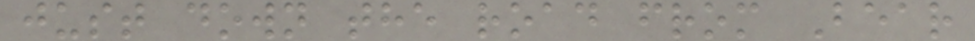just down the road from Bear
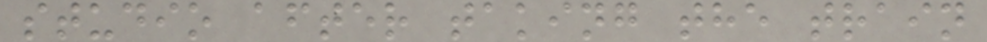studio after taking the train
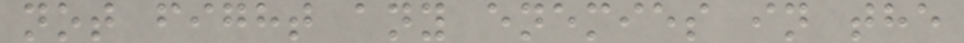not fight any enemies in the
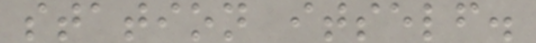station itself.
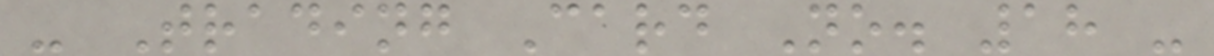- Trading Card No. 18 -
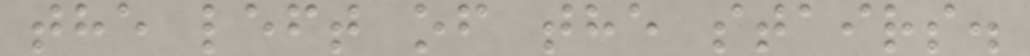the left of the stairs.
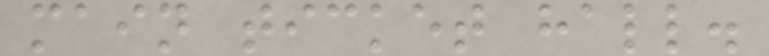main ticket hall.
